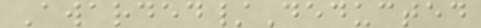Awarded/Deducted
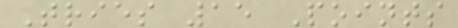Tries 15 Points
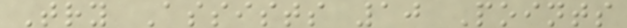Try Assists 10 Points
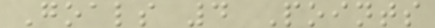Goals 4 Points
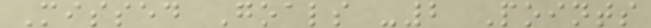Missed Goals -2 Points
